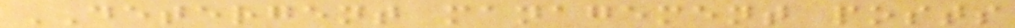DETERGENT management posts
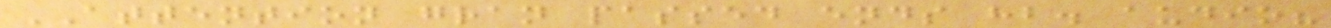ATTENTION gran passed ends hb. audio?
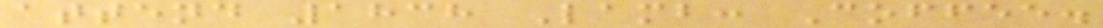attend 1838 Lamb: Coffee.
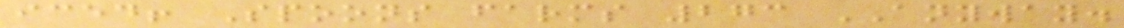iced! Spoons farms 273 ANYWAY.
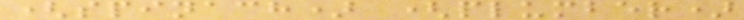(spinach) (plumber)
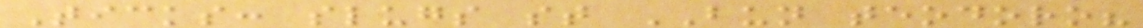Ticks: slugs st BUN teodoro?
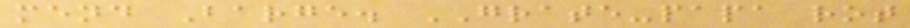mend Barge. GRATE-papa rot
